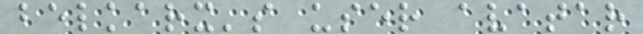belkarx's user avatar
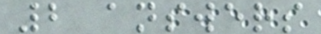2 answers
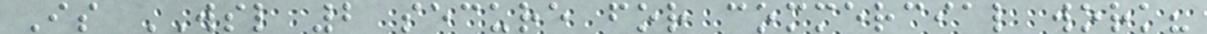Is WSL 2 secure for commercial work?
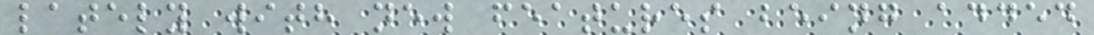lately with new features being added
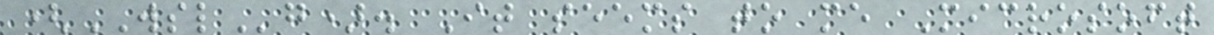(WSLg). It seems to me Microsoft
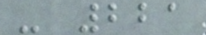- 221
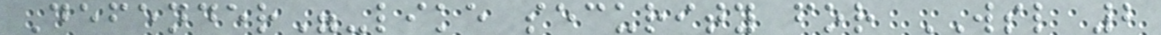Defender"-like security for WSL 2
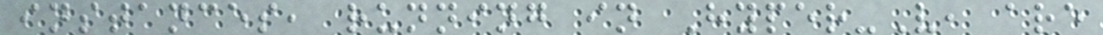instances, running in Hyper-V, are
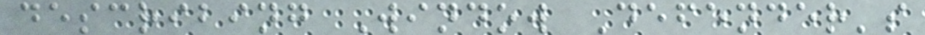describing Window Defender's
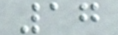17
